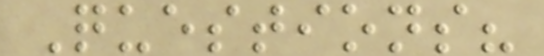Questions?
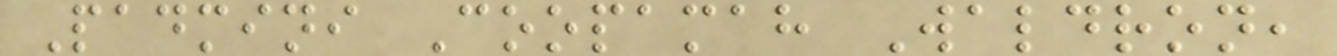Padmini Coopamah Waldron,
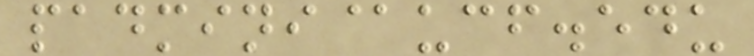padmini@ucf.edu
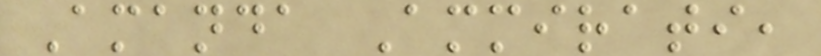Amanda Ammirati,
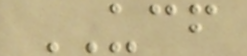UCF
